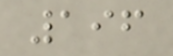196
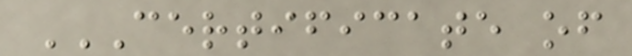CERTIFICATE OF
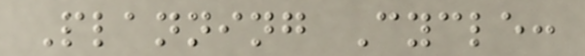Planning Cycle:
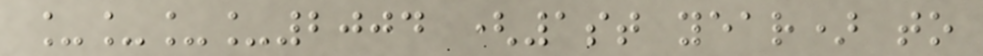____2004 (1st year) to
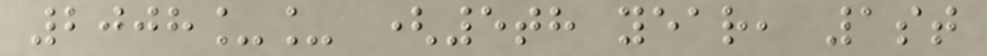2008__ (5th year, 1st
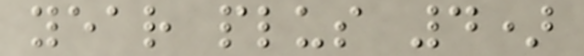year plus 4)
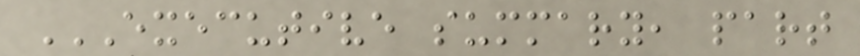EXECUTIVE SUMMARY, PART
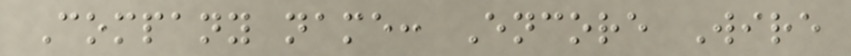Company name: Encore Wire
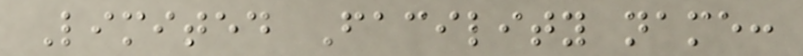Limited Facility name:
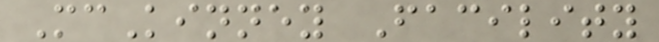McKinney Facility
